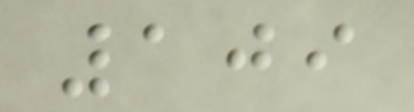109
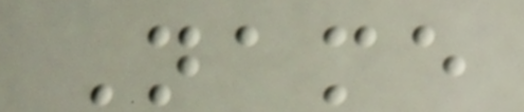Name
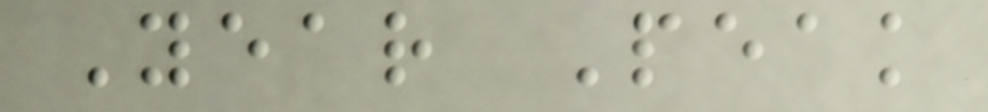Year Peak
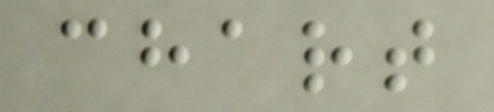chart
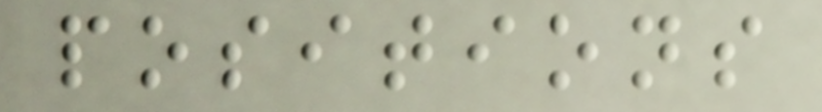positions
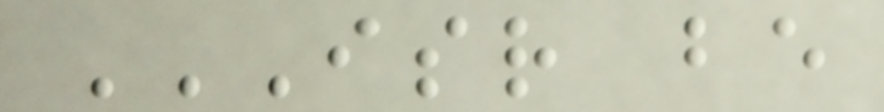ISR BE
